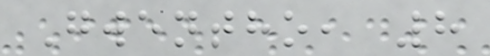Gwentho, 8
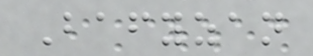Bafyzan
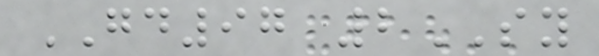GD97 2SY
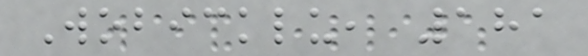Wobicklu, 181
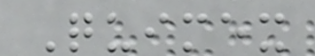Quimex
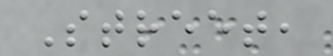Street,
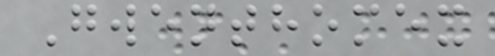Gwenthomex
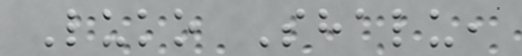Luko Shalu,
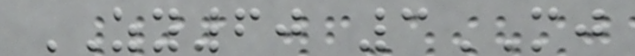ZY60 3MJ
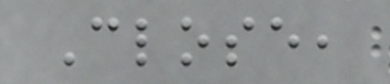Close,
